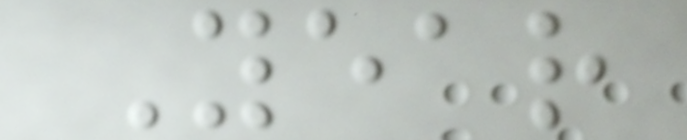Year
